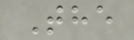The
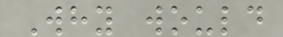Why would
